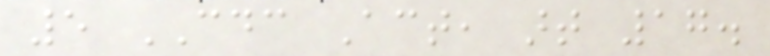5 CDC Act, art 17.
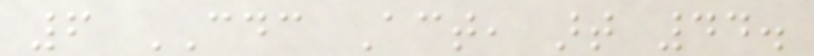6 CDC Act, art 44.
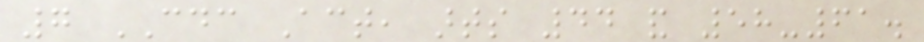7 CDC Act, arts 44 and 58-61.
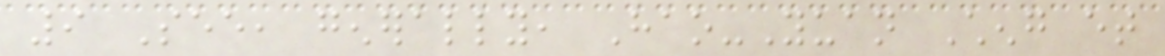9 See, generally, Hao-Yuan Cheng et
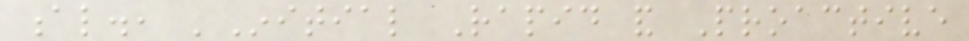al., 'Initial Rapid and Proactive
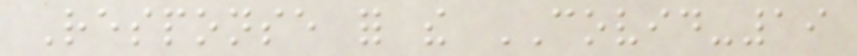Response for the COVID-19
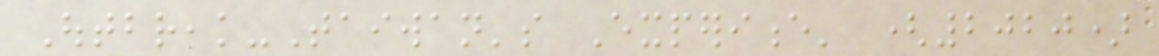Outbreak-Taiwan's Experience' (2020)
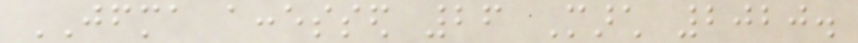JFMA accessed 26 March 2020.
